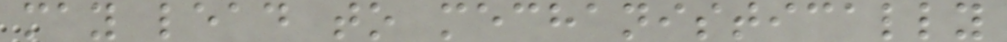may lead to mechanistically
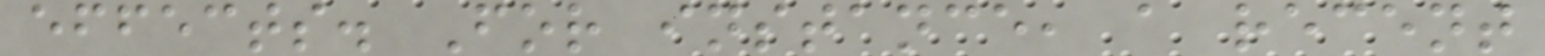effects. For instance, a recent
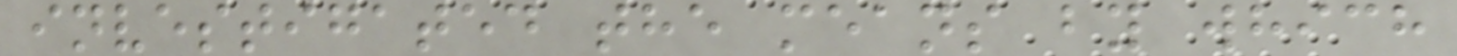investigated the means by which
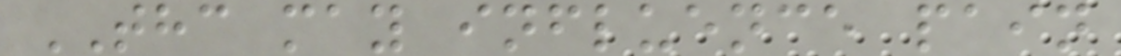THC may influence pain
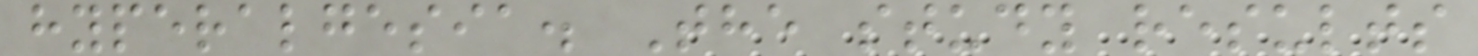hyperalgesia. The study results
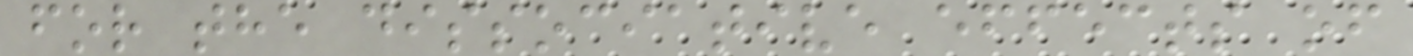for the dissociative effects of
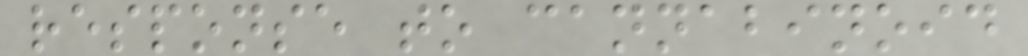response to cannabinoid
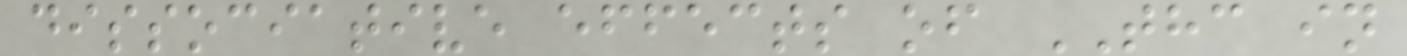dissociative effects of THC in
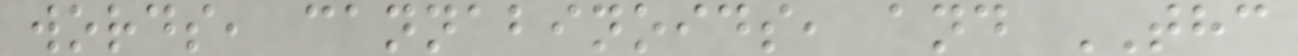words, cannabinoids, and THC
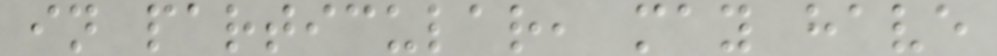in particular, may have
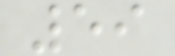59
